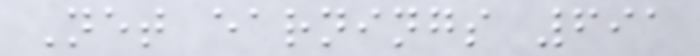Net earnings 691
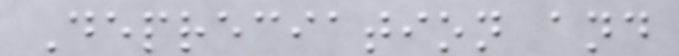Depreciation and
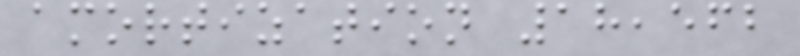amortization 18,562
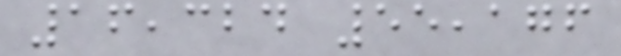16,324 55,176
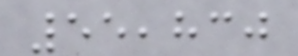55,830
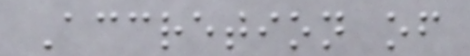Accretion of
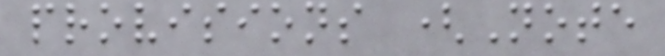provisions (Note
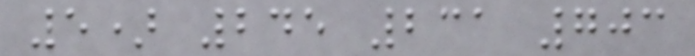5) 245 231 703
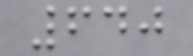640
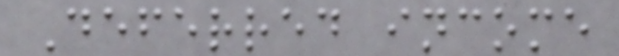Deferred income
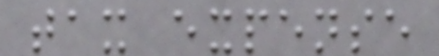tax expense
